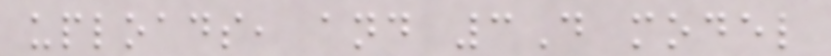uploads, and 3D model
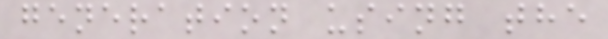generation using the
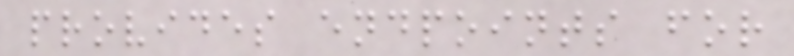provides endpoints for
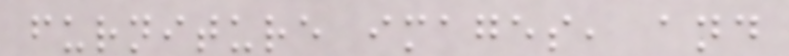furniture images, and
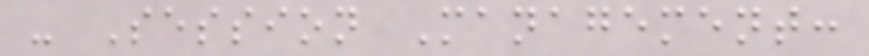- Session Management:
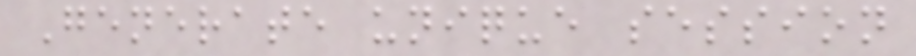Generate unique session
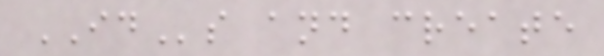IDs and create
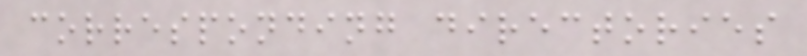corresponding directories
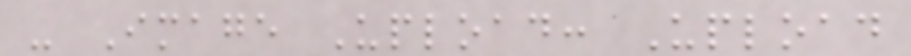- Image Upload: Upload
